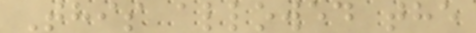This allowed the
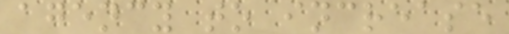agency to increase
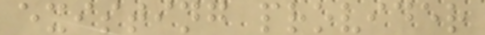existing provider
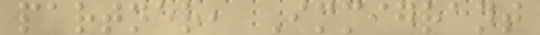partner, Immigrant
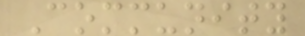Community
